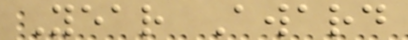Year Award
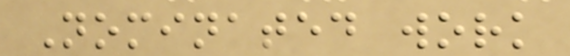Nominated work
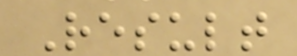Result
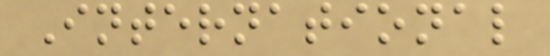International
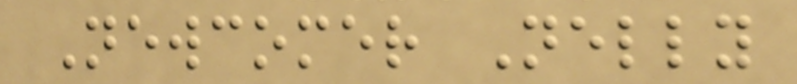Newcomer Nelly
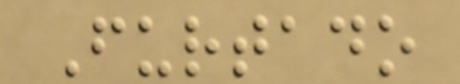Furtado
